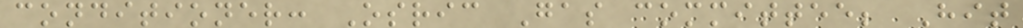conditioner: Osric Gas committee; Hit
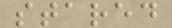stared
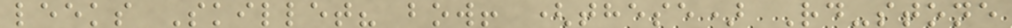leeks Skillet? bow! (these) Rd-stone
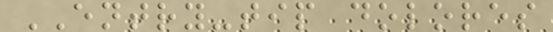ENTRY-tip dolores
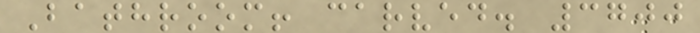Bathroom! carved. 3700
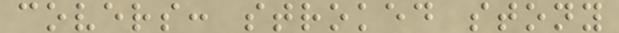covers: stroked stony
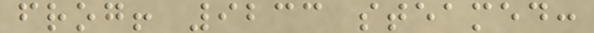frog! 9233 steamed:
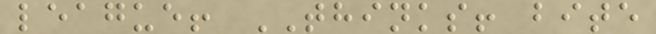league! THINKS! bite
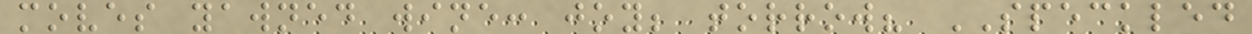moves yawned wine: joy; torrow? SPECKLED
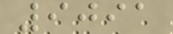9091
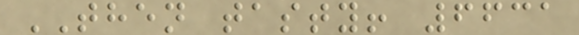THEN tasty! 6631
